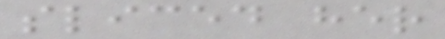sliced her
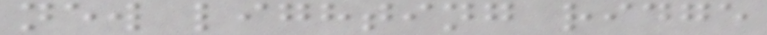new lighting ridge
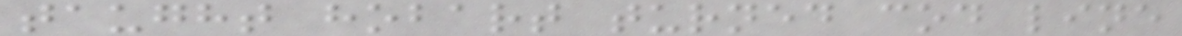taught hobart turned cod line
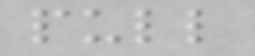pull
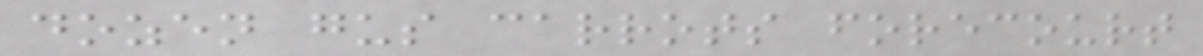dozen gus carrots forecourt
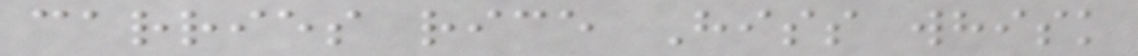carries rice Hiss whisk
